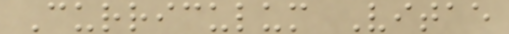Curriculum Vitae
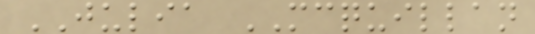JULIA MCQUILLAN
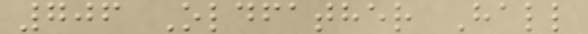706 Oldfather Hall
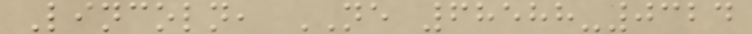Lincoln, NE 68588-0324
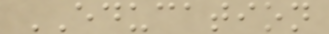EDUCATION
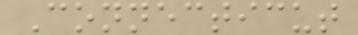Connecticut
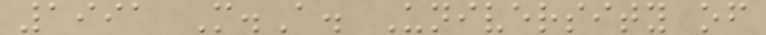1991 M.A. University of
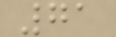71
